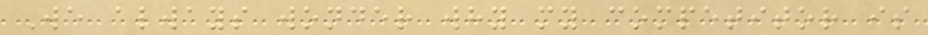We always wonder why my competitor is
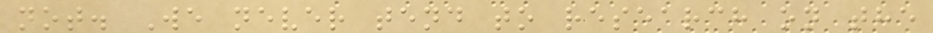not. We never tend to research on the
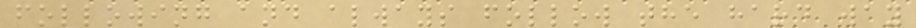following and always follow the hard way
